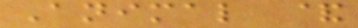Animal &
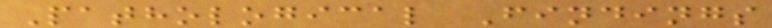Pathological Findings
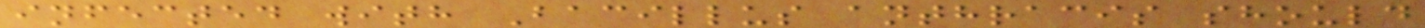infected with Bacillus anthracis should
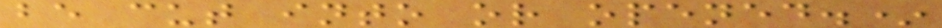be cut into or opened.*
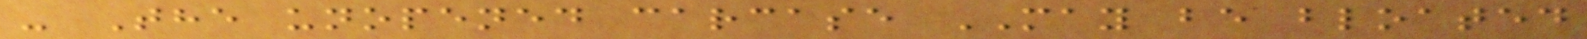- The unopened carcase MAY be bloated
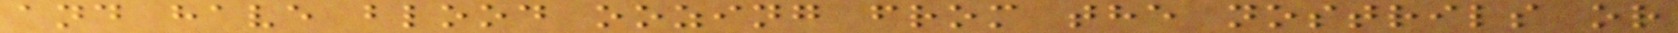and have blood oozing from the nostrils or
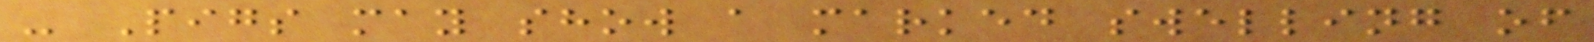- Pigs may show a marked swelling of
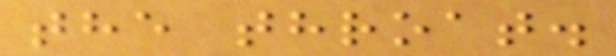the throat.
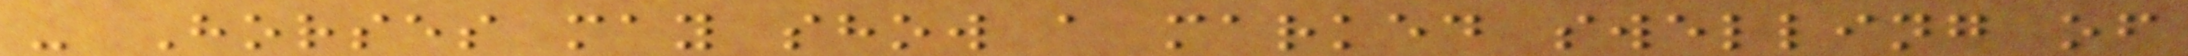- Horses may show a marked swelling of
